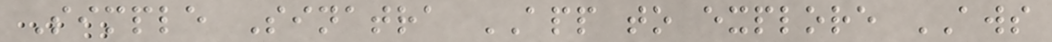Simple Sinatra APP to explore AWS
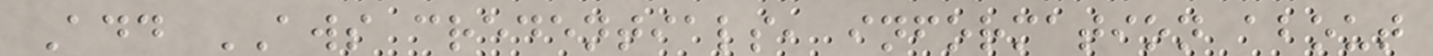Add AWS credentials, information about
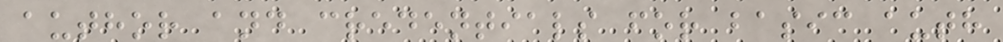author and credentials for basic auth
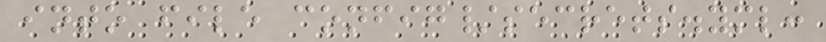into file config/secrets.yml:
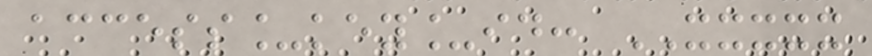access_key_id: XXXXX
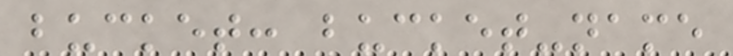bucket: bucket-name
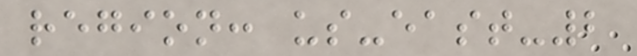region: us-east-2
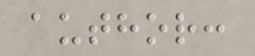author:
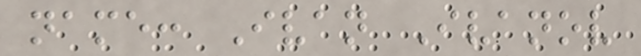name: Ivan Ivanov
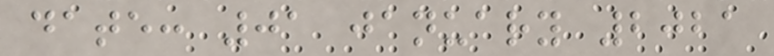date: 01 january 2021
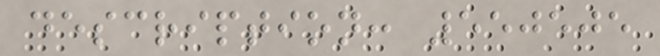description: 550505
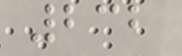232
